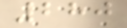280
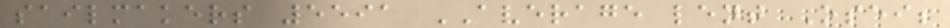sailmakers 5591 AVERAGE lent Osei;
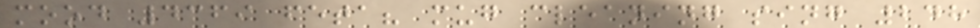mood 4369 feta? mug cleaning sing 248
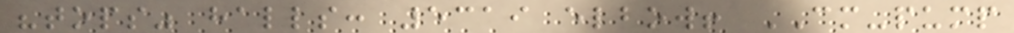"tops" halls: 5319 elbow! CM-pump
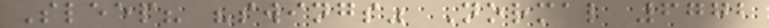Sleep? "swings" Normal 6772
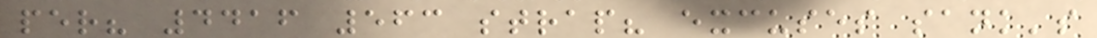per? 4416 563 strap? excuses sank's
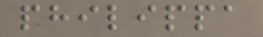philippa
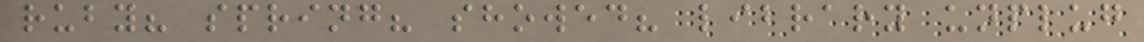ruby? spring? showed? library unplug
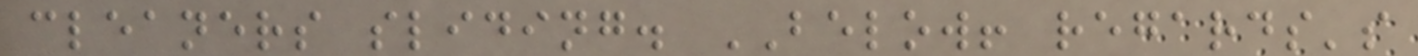cleaners sliding. BELOW! regards's
